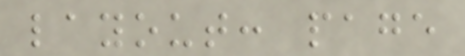layout: page
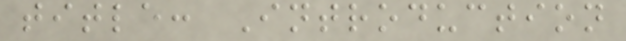title: Introduction
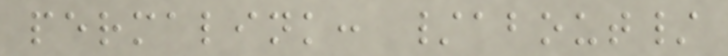permalink: /about/
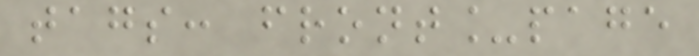tags: front_page
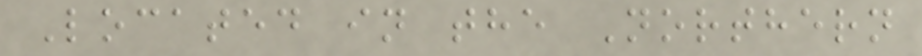Located in the Northern
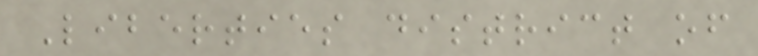Liberties district of
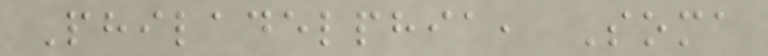Philadelphia, Soma
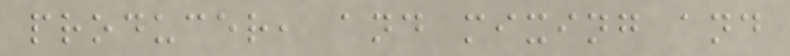producer, and mixing and
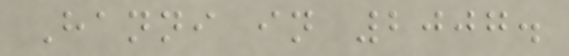Hanni in 2007.
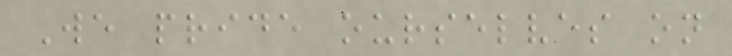We pride ourselves on
